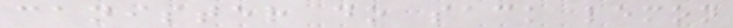canister do sack lemon
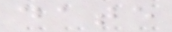date
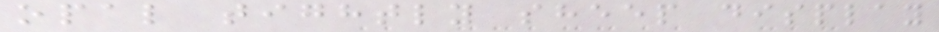opal tightly sheep display
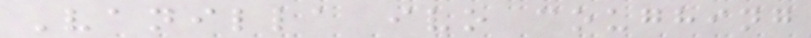Vanilla ivo coughing
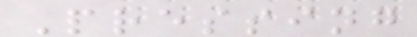Pressing
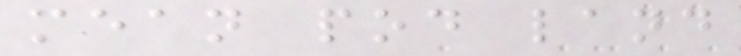mean pod land
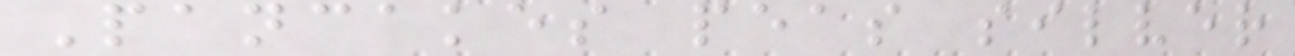Pancakes peas silver
